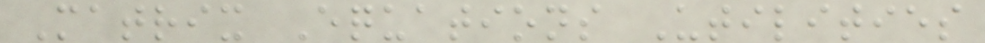Matrix Equations Utilities
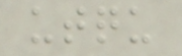utqu
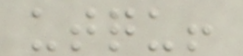utqu!
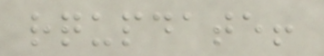rqupdate!
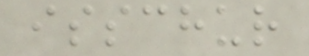isschur
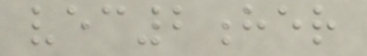vec2her
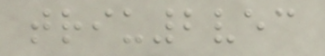triu2vec
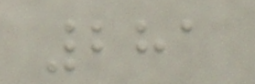281
